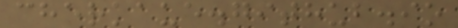cherkaue.github.io
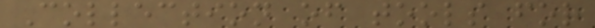Collection of tools for
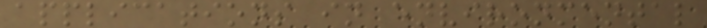applications in environmental
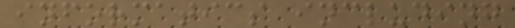informatics including
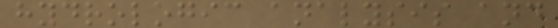hydrologic analysis and
